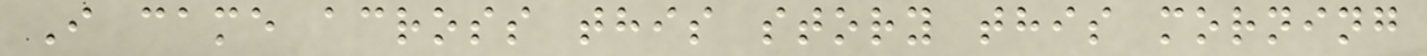I came across this story this morning
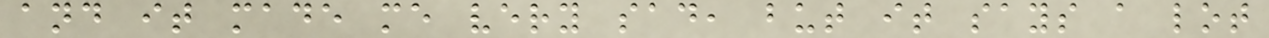and it made me very sad, but it says a lot
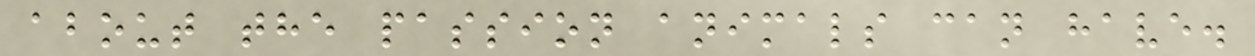about the passion animals can have.
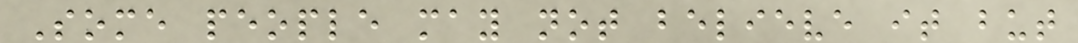Some people may not believe it but
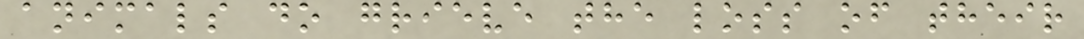animals do grieve the loss of their
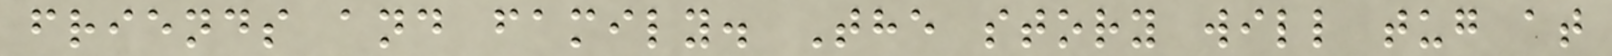friends and family. The story will tug at
